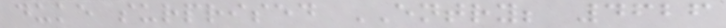duke surprised ENTRY; 4626
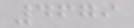4679
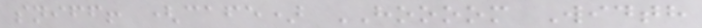sniff! (cafe) HOOOOM Width
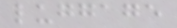luggage
